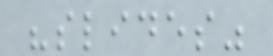"slides"
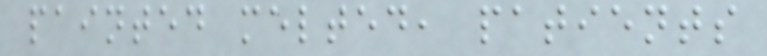painted melted, patients
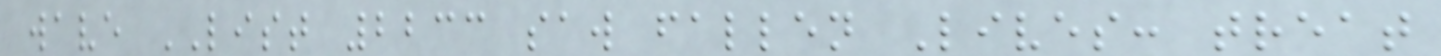wave LIST 2233 saw fallen Lives: treat
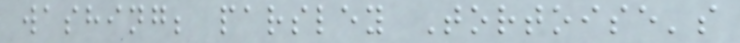washing; parsley Tortoise's
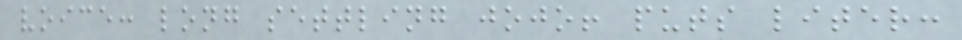voice: long settling jojo! puts liter:
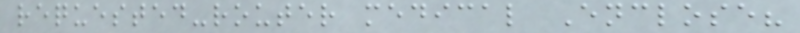requested-router medical Enclose?
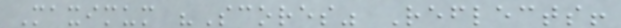Maximum "Scores" Reflects!
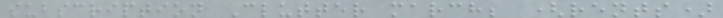subscription Clutter march; (rents)
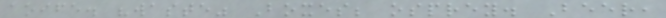aoife. "waste" Boxes; osprey. Beer,
